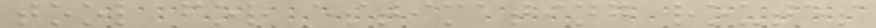tool for estimating routes
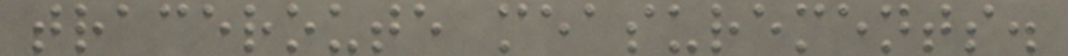traceroute measurements.
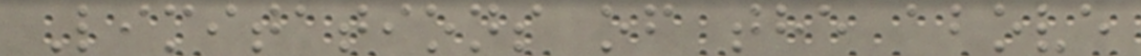Limitations of the above
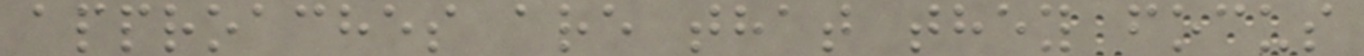approaches are that they focus
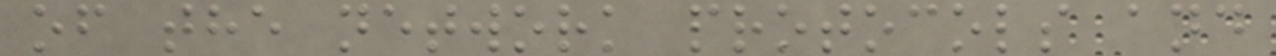of the network protocols and
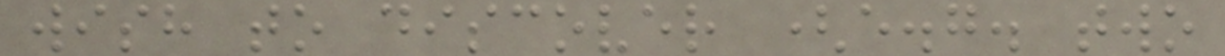wish to discover (e.g. two
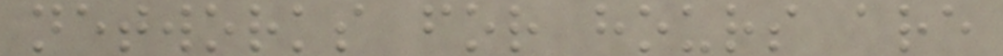networks for hours are
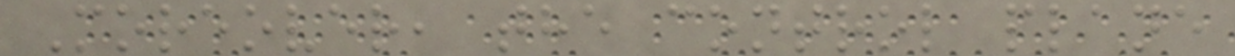Moreover, the control plane
